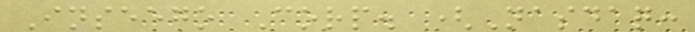Inseego Corp. (Nasdaq:
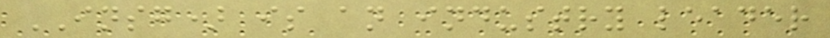INSG) is an industry leader
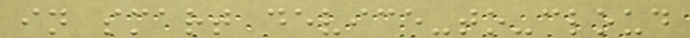in smart device-to-cloud
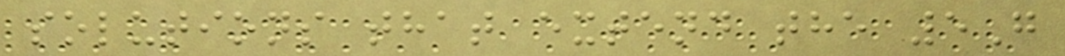solutions that extend the 5G
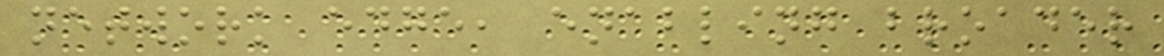network edge, enabling broader
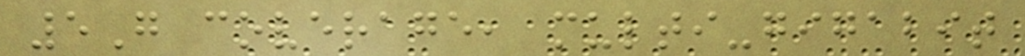5G coverage, multi-gigabit
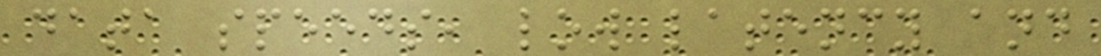data speeds, low latency and
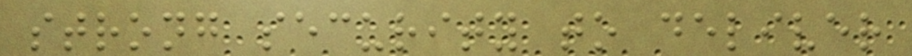strong security to deliver
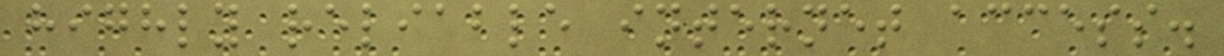highly reliable internet access.
